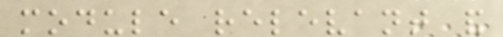module relevant and
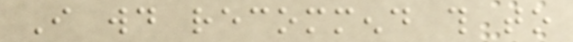I would recommend this to
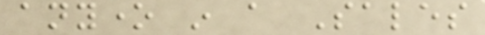anyone in a Sales
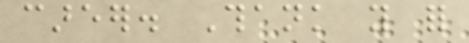career. Thank you for
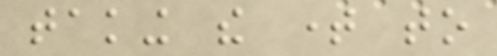taking the time to
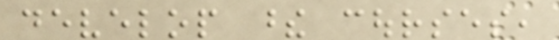develop these courses,
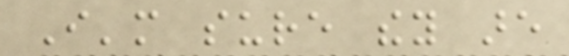I'm sure they are
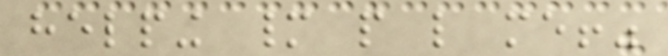helping many people like me!"
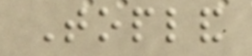Topland
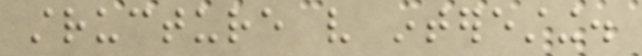structure very interesting.
